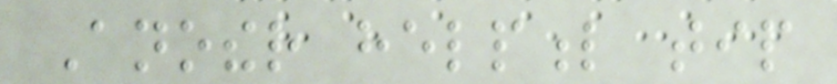Another helpful tip
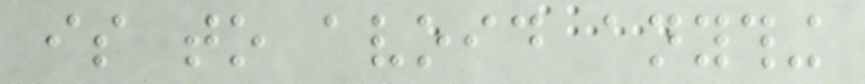is to avoid anything
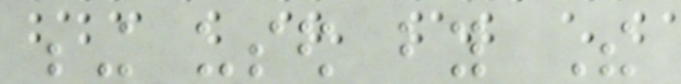being used by The
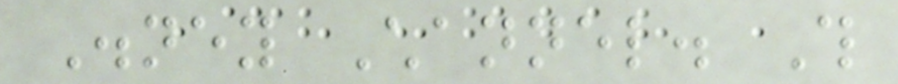Disney Channel. This
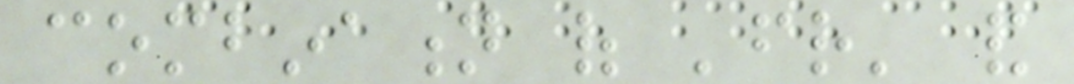combination of 'friend' and
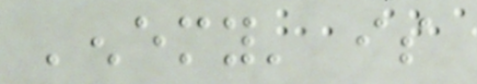'enemy' is
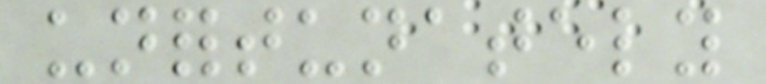unfortunately
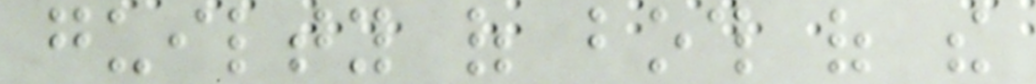guilty of both of the
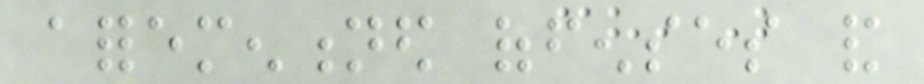aforementioned offenses and
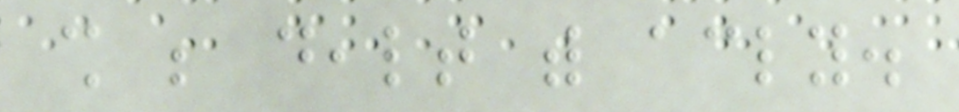shall be dealt with accordingly.
